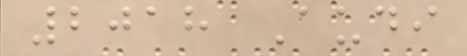2018 Audi
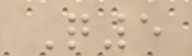Q5
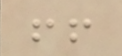!!
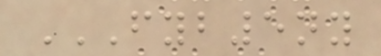FYB5NY
